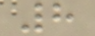8
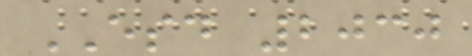ESD 2030
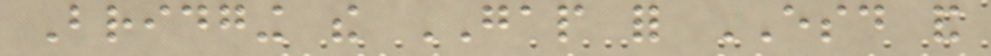Bridging the GAP for ESD and
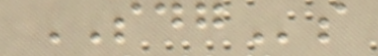SDGs
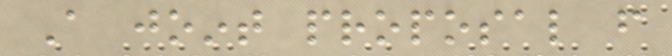A joint proposal from
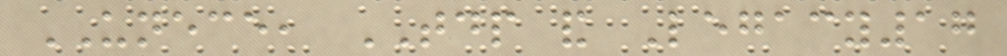UNECE, TDP and Legacy17
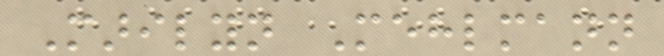Marilyn Mehlmann
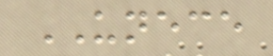UNECE
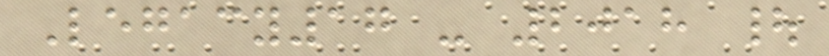Legacy17 - 2018 |
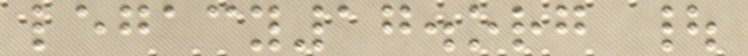legacy17.org |
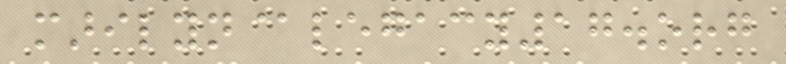marilyn@legacy17.org
